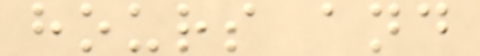hours and
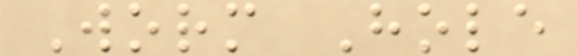Worm Hole
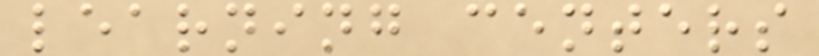learning centers
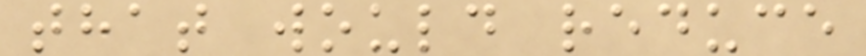that would reduce
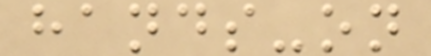hands-on
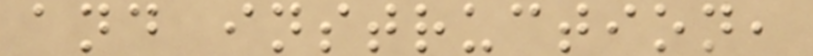and instruction,
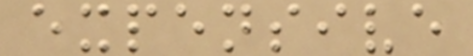expensive
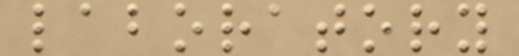laboratory
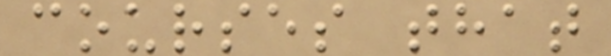courses that
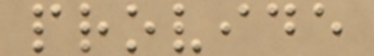provide
